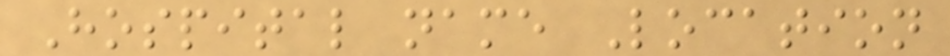Hospital name Location
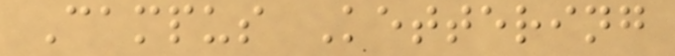Campus Kettering
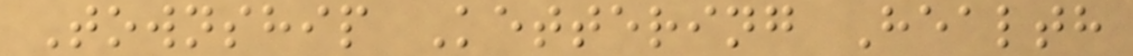Township Kettering Health
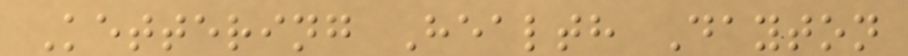Kettering Health Dayton
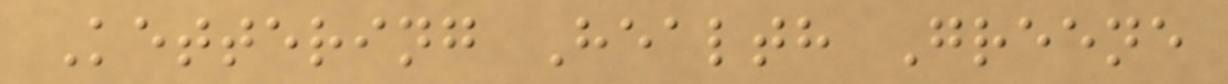Kettering Health Greene
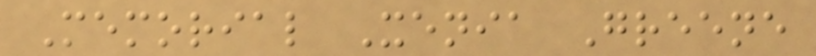Memorial Xenia Greene
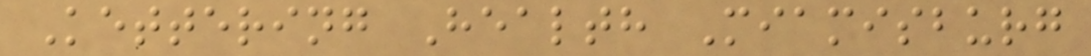Kettering Health Miamisburg
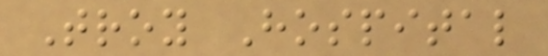Troy Hospital
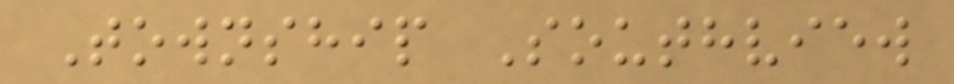Township Southview
